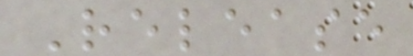Release
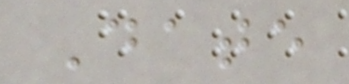Date
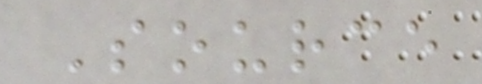Source
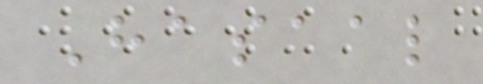Hasaal
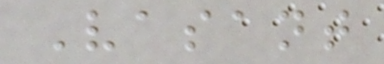Vasant
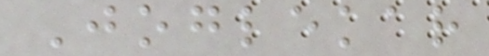Joglekar
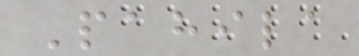Pahila
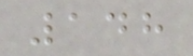148
